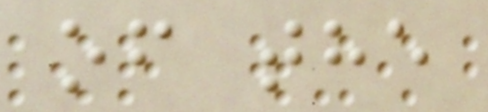of the
